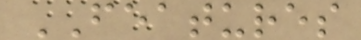FEATURES
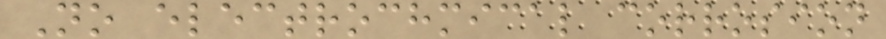No electrochmical corrosion
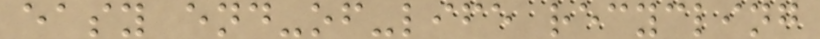easy end-of-life recycling
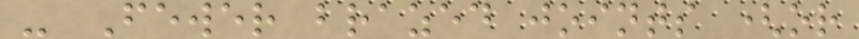- Fewer brazed joints (or
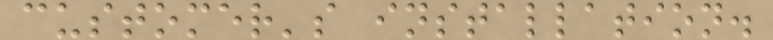customer's installation.
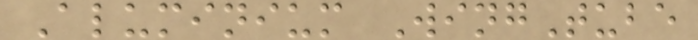Aluminium WingTube
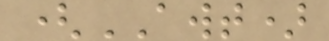(AWT)
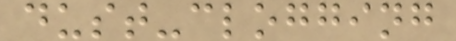dust-clogging
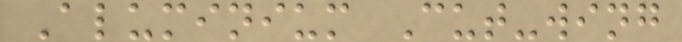Aluminium Cut-wing
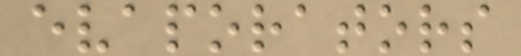evaporators
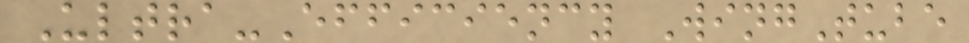Ultra-Efficiency WingTube
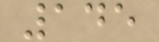145
